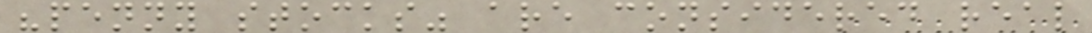"penny stocks" are considered real
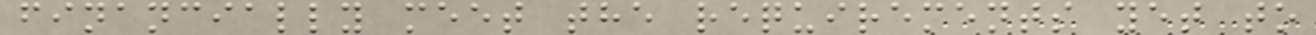financially meet the requirements yet to
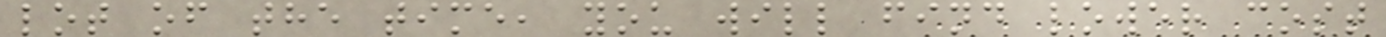lot of the time, you will find lower cost
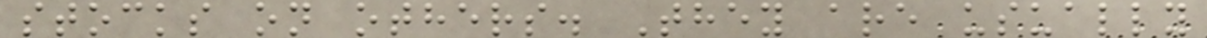stocks on others. They are usually
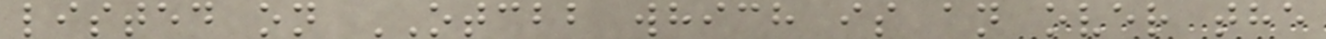listed on OTCBB which is an over the
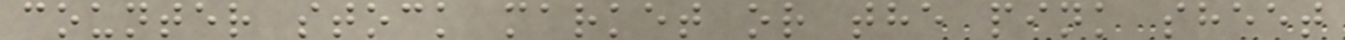counter stock market or the pink sheet
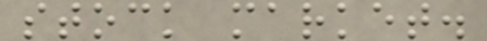stock market.
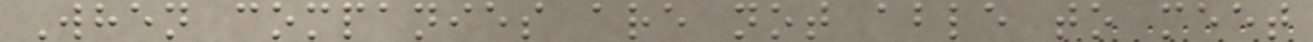When companies are not able to meet
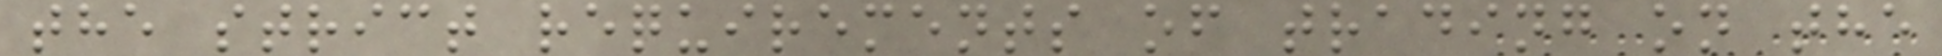the strict requirements of trading on the
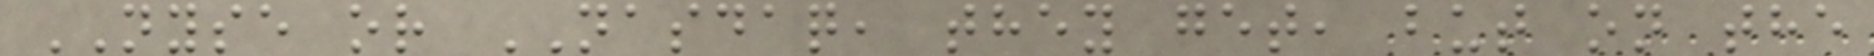NYSE or NASDAQ, they get, but on the
